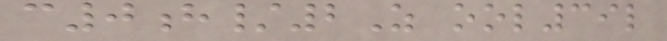c0h/2Z ool39l
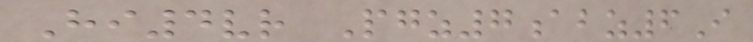Hi4vr Pgz7abz6I
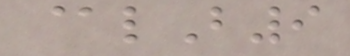@lB9
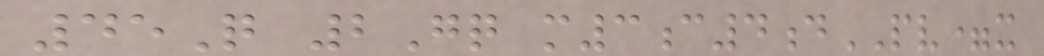45Q 2Gq m3c4dPV=x
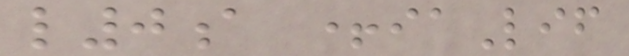l0a +iaLif
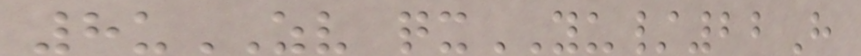8uZV qxYU/22H
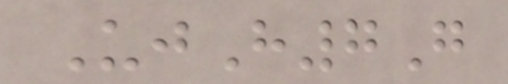UjH7G
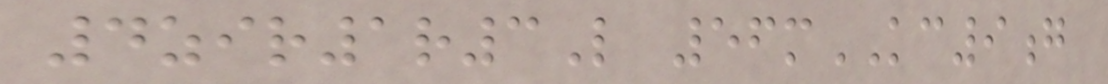4zir1r3L 56mKC9g
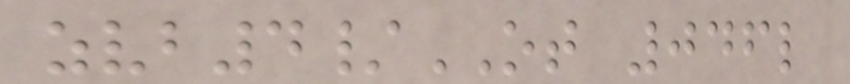zvb4/OT 046l
